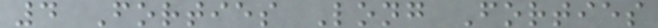4 Forties Long Forties
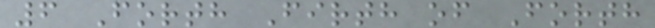6 Forth Firth of Forth
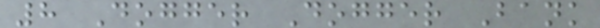8 Dogger Dogger Bank
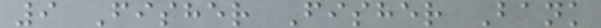9 Fisher Fisher Bank
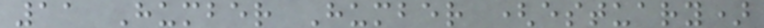11 Humber Humber (estuary)
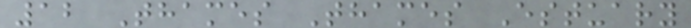12 Thames Thames Estuary
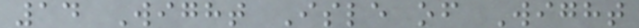14 Wight Isle of Wight
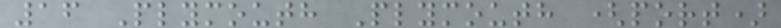16 Plymouth Plymouth (port)
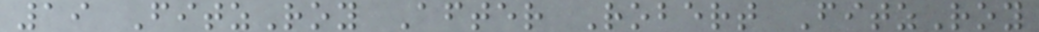19 FitzRoy After Robert FitzRoy
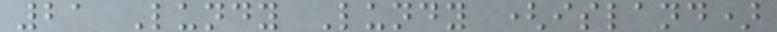21 Lundy Lundy (island)
